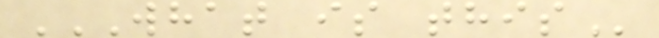WHAT IS THIS
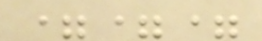===
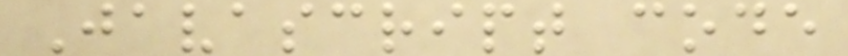Javascript code
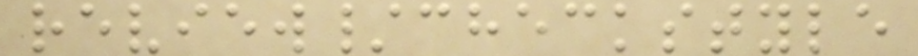review/checkstyle
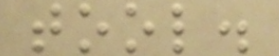tool.
